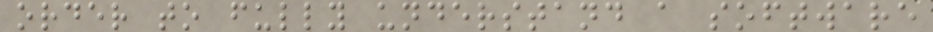order to fully understand a software
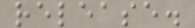release.
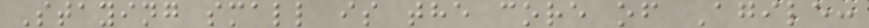Staying small is the core of Agile:
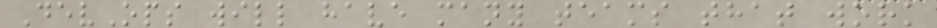DevOps will have many teams that work
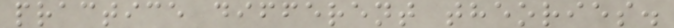practice different theories.
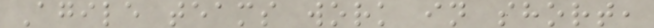Agile teams work in short,
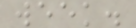week.
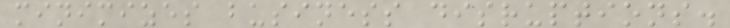minimizes business disruptions.
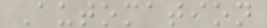Automation
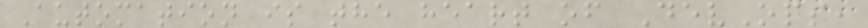Automation is the heart of DevOps,
